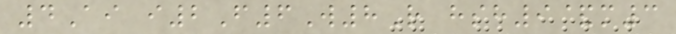4Ai i2F6W8R hsh9&m3
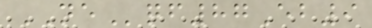NEqf87Eb9
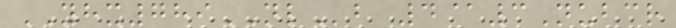YHX789NLb 4@3Nubcr
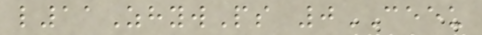l11ZhywPs 0CEEU
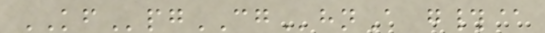KFpgCGhnA g#@
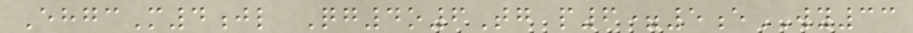EhgcM4jl Qg4o6Tg p6=5eWY33
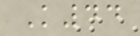K44
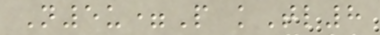N5u=P kTl8
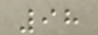98
